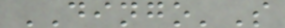DINGO'S
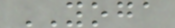YOGA
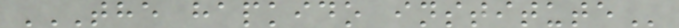THE HAPKIDO INSTITUTE
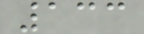133
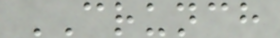CRUNCH
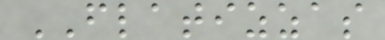FLATIZZAS
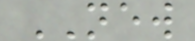NEW
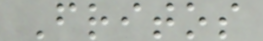Fritos
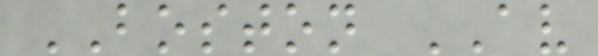BOSTON AV
